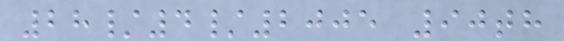28/4/2005 90th
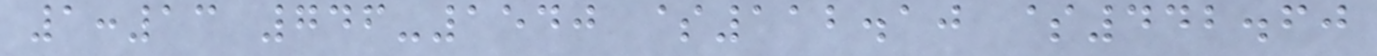1:13 746-1540 $112.10 $442.60
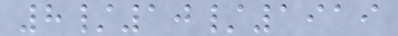8/10/1919
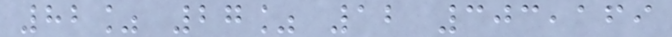82% 27% 12 303,169
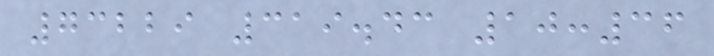73229 319.43 10:36
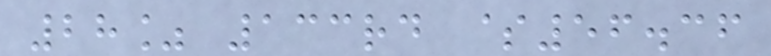28% 133rd $56.36
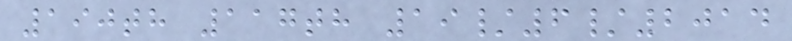190th 117th 19/6/2014
